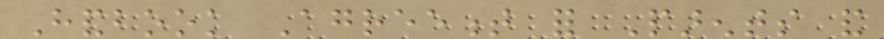Handbook Agreement for Parents and
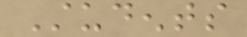Students
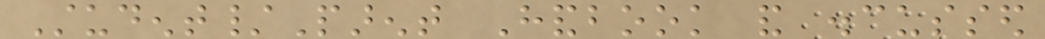Student/Parent Handbook and discussed
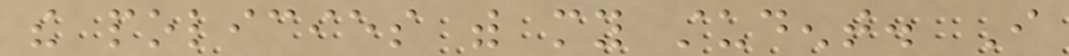the policies with my student. I
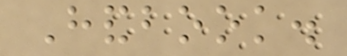Handbook.
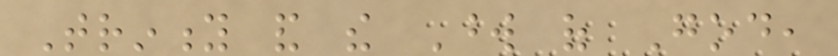Trinity and the Word of God,
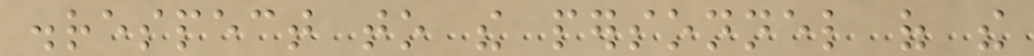disrespect to the personnel of the
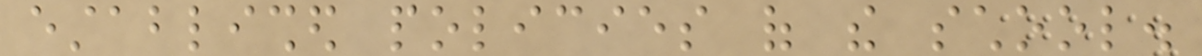established policies of the school.
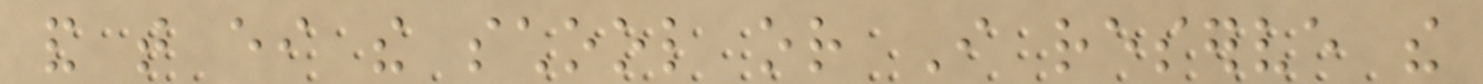and that either the school or I reserve the
